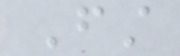First
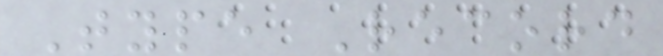Type Record
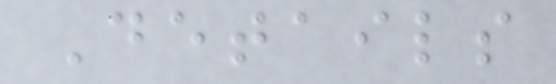Details
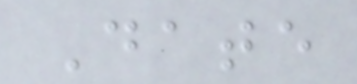Date
